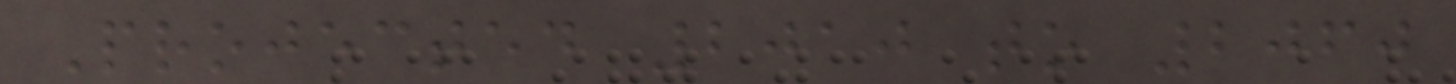Projected 2010 to 2060
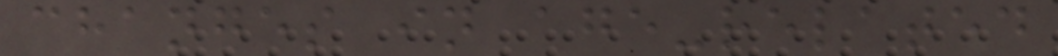changes in age-related
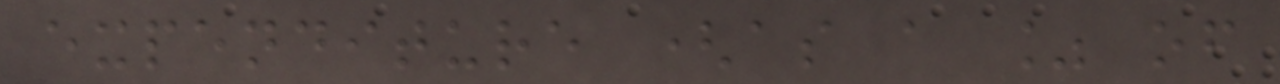expenditure (as a % of
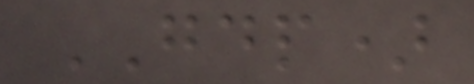GDP)
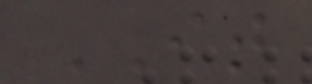IT
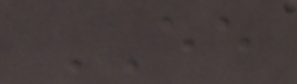EE
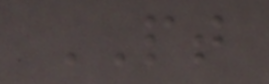PT
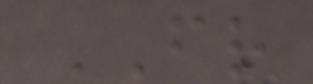FR
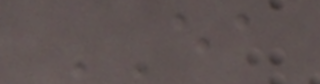EA
